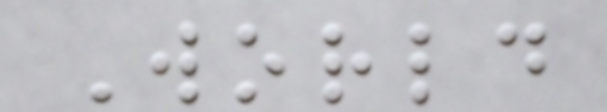World
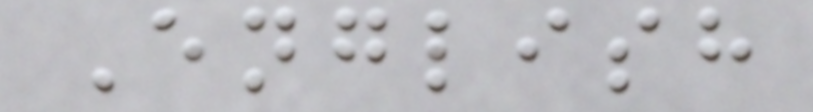English
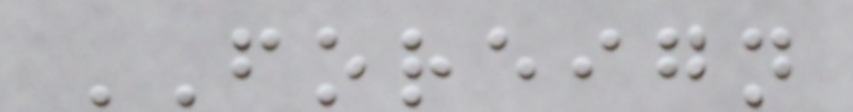FOREIGN
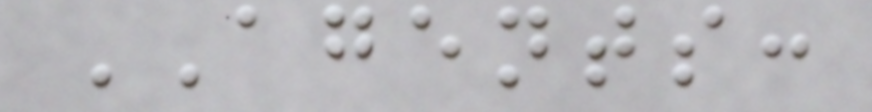AGENTS:
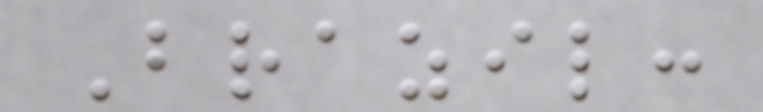Brazil:
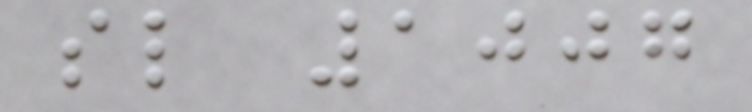sl 1007
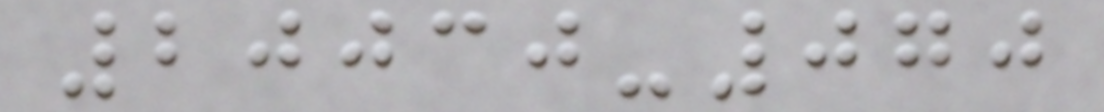20030-070
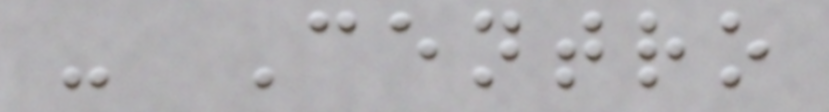- Centro
